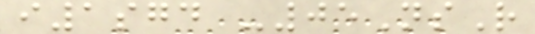i1sgd -05NsR
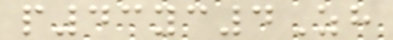p43yc4Zh
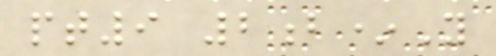pt9 2b*Y
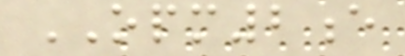OPM2e
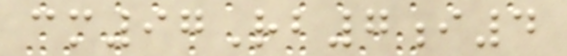cm97Rb7i4
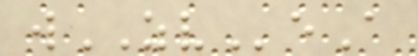wZVeA
